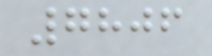7806
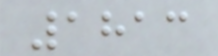1813
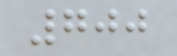700
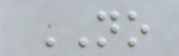NO
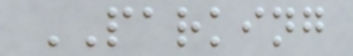PARKING
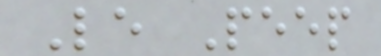Le Peep
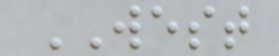WEST
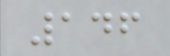146
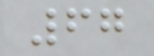67
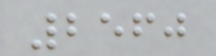2560
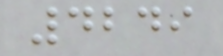4249
